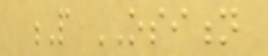P OSITION
